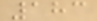183
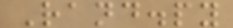Rand.py
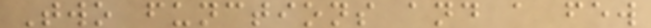Two functions and a few
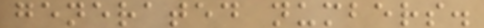generated numbers.
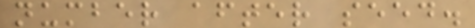number after seed.
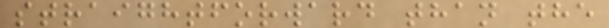straightforward than the
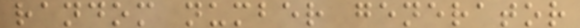random number generator
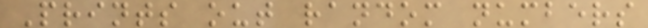Prints out random numbers
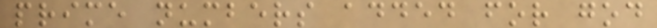prime numbers added for god
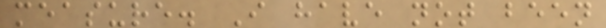measure. I have not been
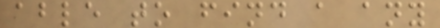able to find a any
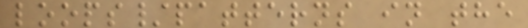loops/patterns in the
